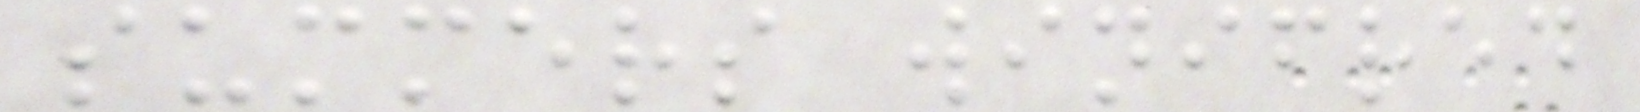summers winifred
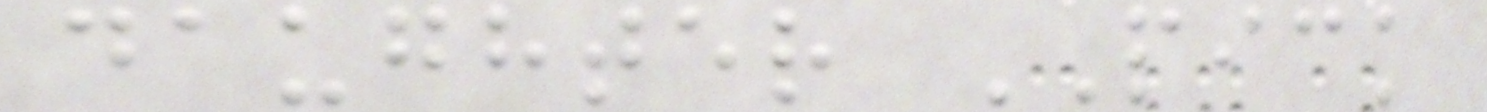daughter PICK
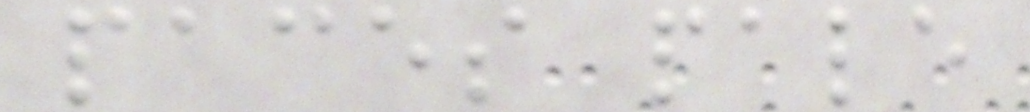paces pale
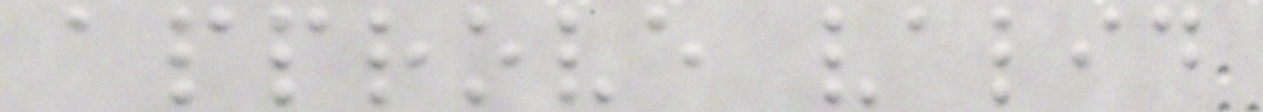approve valid
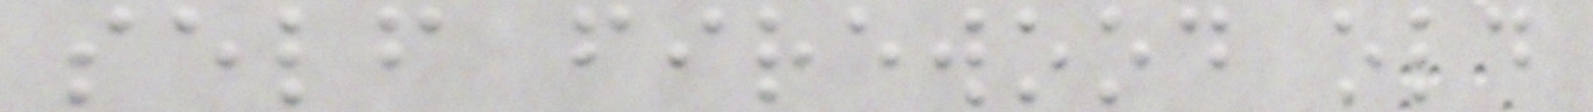self firewood old
